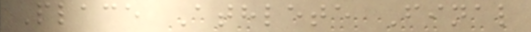Place Athlete Final
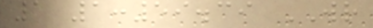1 1:59.39 WR
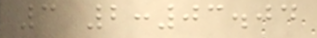3 2:03.04
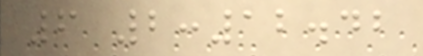6 2:12.42
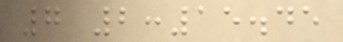7 2:15.45
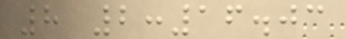8 2:16.03
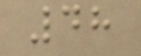48
